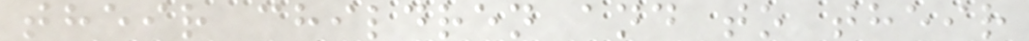their children and to their
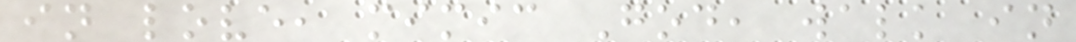in love, mimic God, walk in
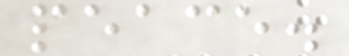peace.
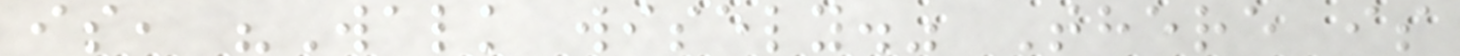is, "Walk wisely." There is
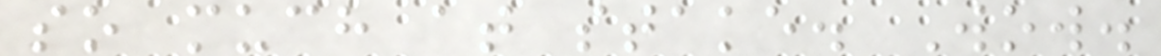so much at stake. Wow.
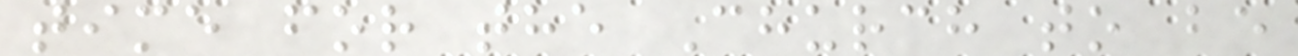time for the Church to be
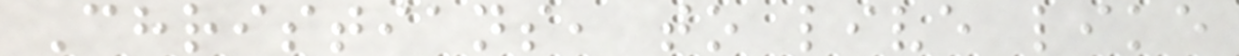Christians, to live like
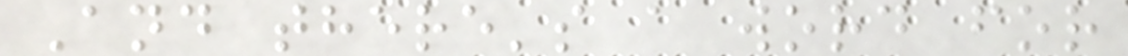And there's a word for
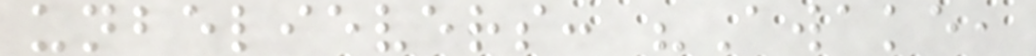unbelievers: "Awake,
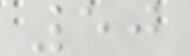50
